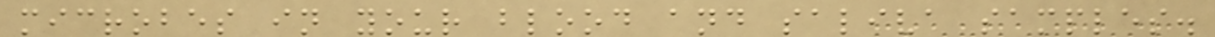microbes in your blood and saliva samples.
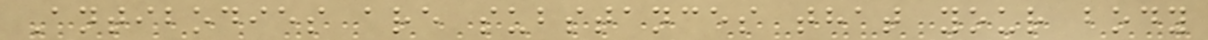Antibodies are substances that your body
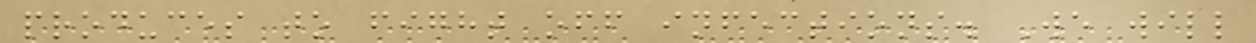produces to fight off infections. We will
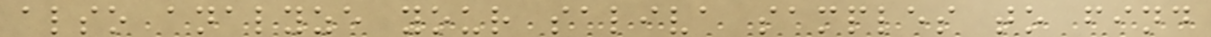also analyze your saliva samples to find
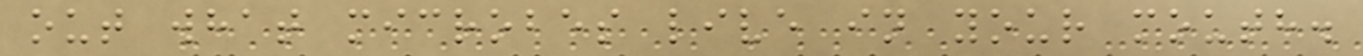out what microbes live in your mouth.
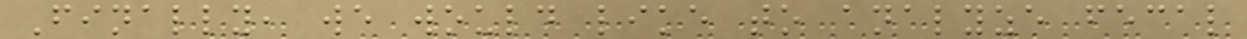Finally, we would like to analyze fecal
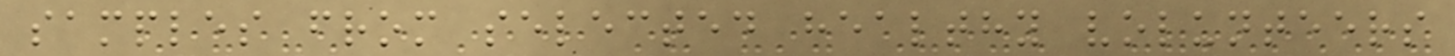samples from selected healthy volunteers
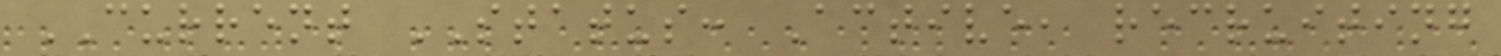CURRENT STATUS: Active, recruiting
